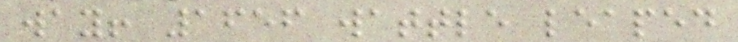way! 1656 wattle leaped
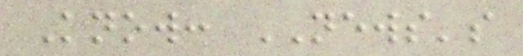Know: NEWS's
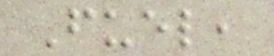Fuel,
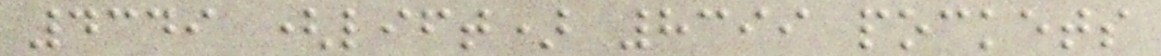4349 (lift) 8399 pockets
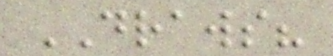DRAWS?
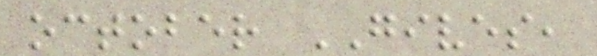october GIVES,
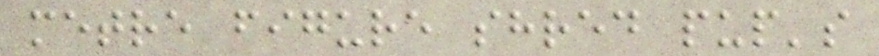metre figure shred pup's
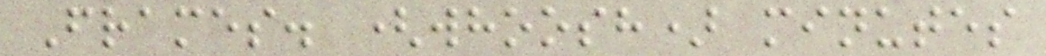Frames. (whoosh) minutes
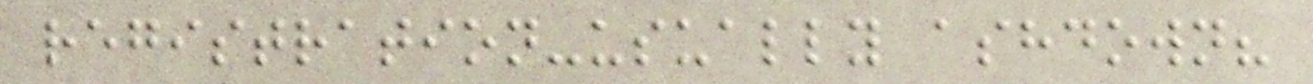registration-usually ashdown?
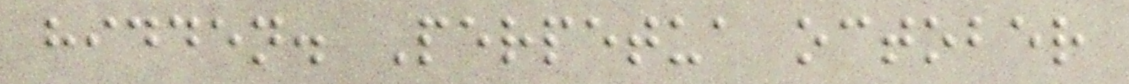hidden. Perpetua october
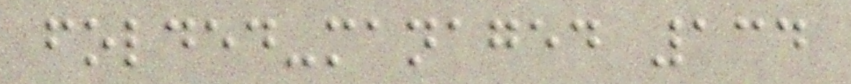folded-managed 134
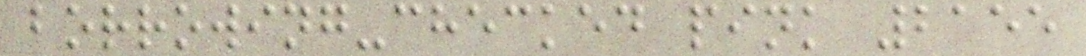borrowing-checked pink 2155
